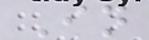In
